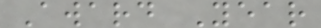Award Year
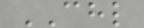CHL
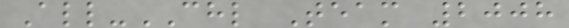All-CHL Team 2008
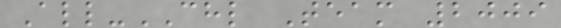All-CHL Team 2009
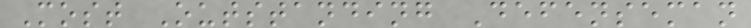Most Outstanding Defenseman
